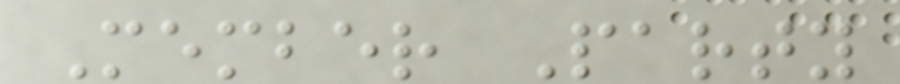Member Party
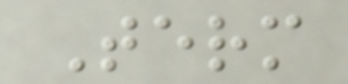Term
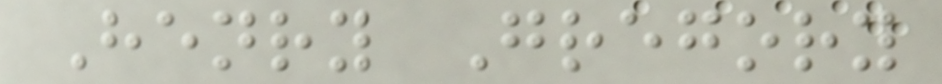Henry Gregory
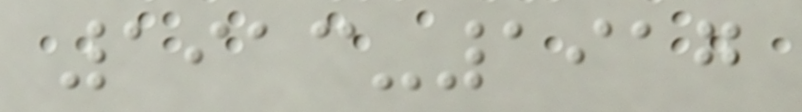1913-1917
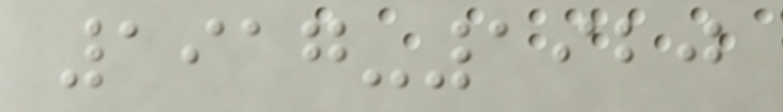1917-1920
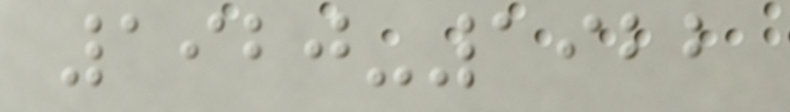1920-1922
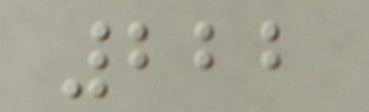222
